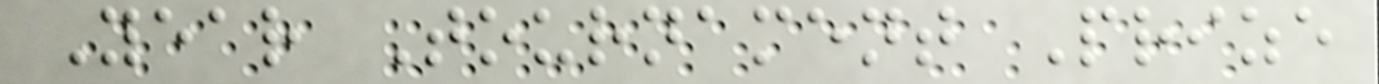Year Tournament Prize
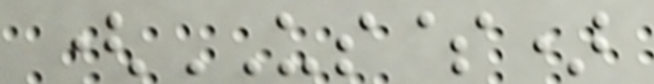(US$)
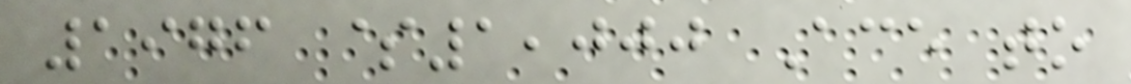1976 $1,000 Ace to
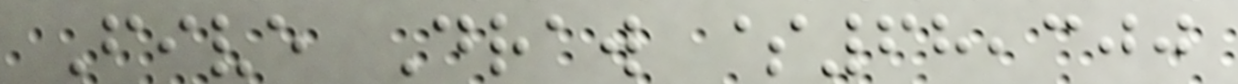Five Draw $68,300
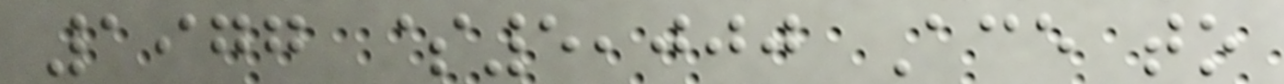1977 $5,000 Ace to
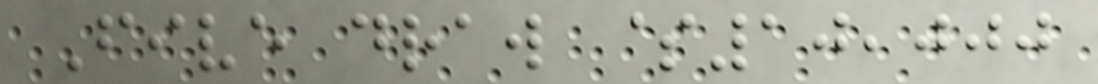Five draw $10,000
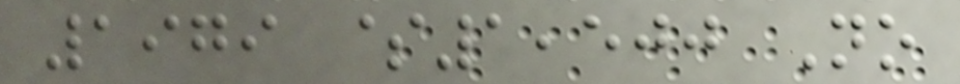1979 $1,500 No
